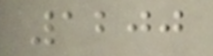1200
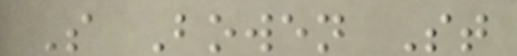S Bowen St
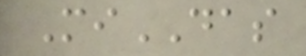MiDAS
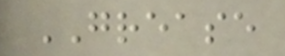GREASE
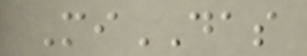MiDAS
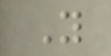Y
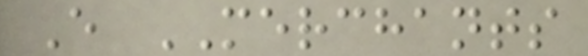E MERCHANTS
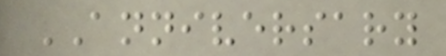ANNIVERSARY
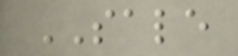SALE
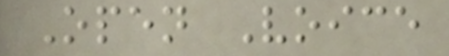Open Voice
